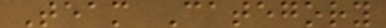Team Category
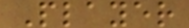Player
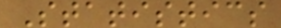Statistics
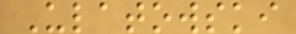Ulatowski
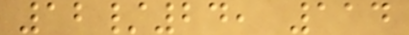12/24, 114
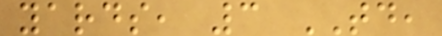yards, 3 TD,
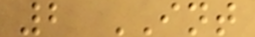2 INT
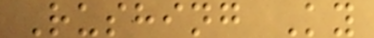Rushing Ky
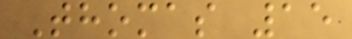Thomas 15
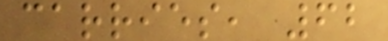carries, 62
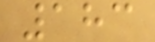183
